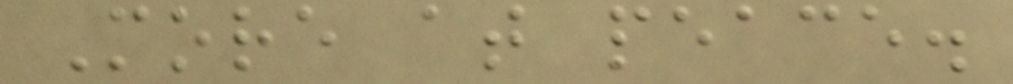More at peace.
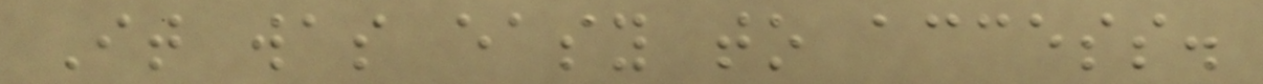It was easy to access.
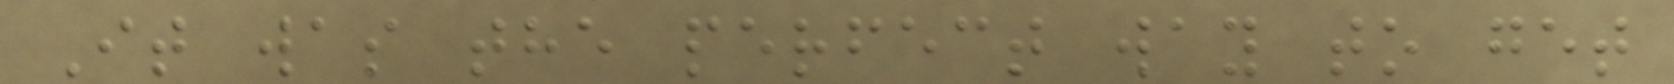It was the perfect way to get
